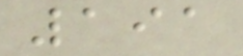191
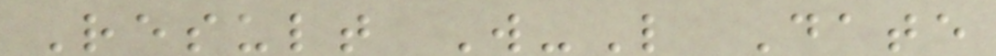Result W-L Date
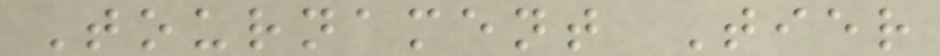Tournament Tier
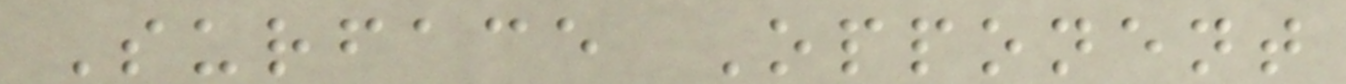Surface Opponent
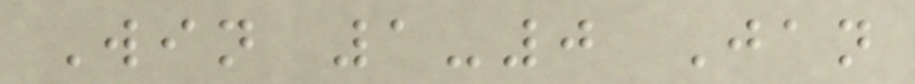Win 1-0 Jan
